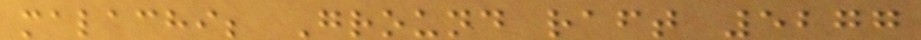malachi; Ground raft 5277
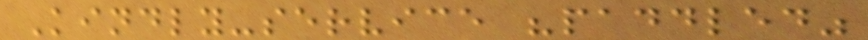Kindly-service "paddled"
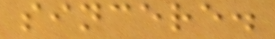sincere.
